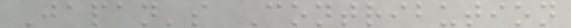Japan's Contribution
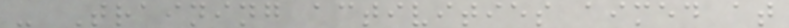- Training activities aimed at
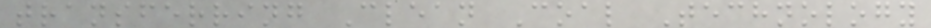transferring Clean Coal Technology
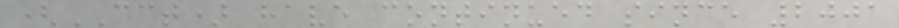(CCT) have continued since 2001
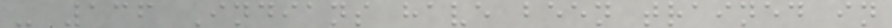- 136 Indians have been trained in
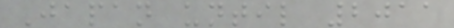Japan until 2011
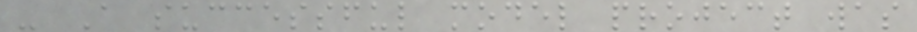- A successful model project was
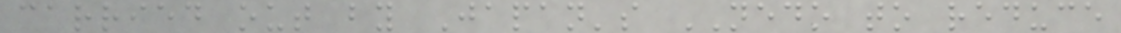carried out by Japan's NEDO to reduce
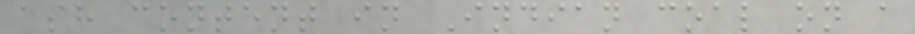ash content in Indian coal on a
